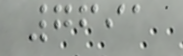7691
